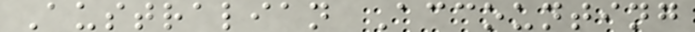Australian Accounting
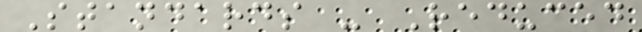Standards - Reduced
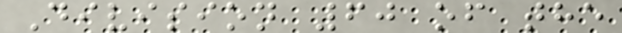Division 60 of the
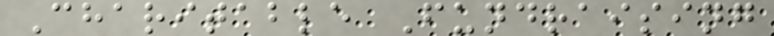Charitable Fundraising
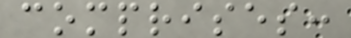comprises:
